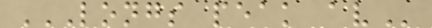LONGS PEAK AV
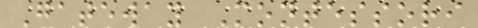Gateway Montessori
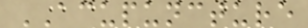ACUPUNCTURE
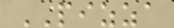PIZZA
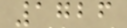1726
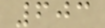603
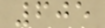605
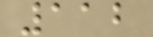112
